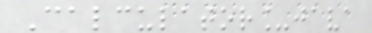Calculator_java
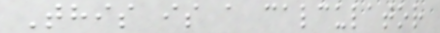This is a calculator
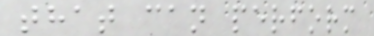that can perform
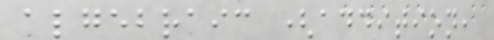algebraic (addition,
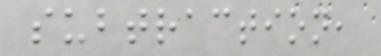subtraction,
